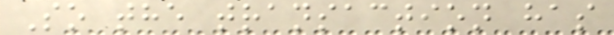So the transaction has
